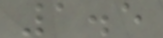1.5
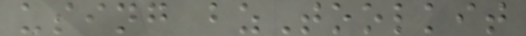using bzToolkit
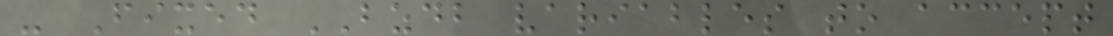- Fixed BZDB variables to accept
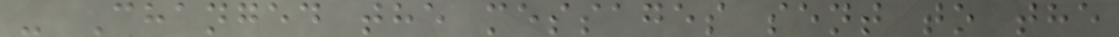- Changed the messages sent to the
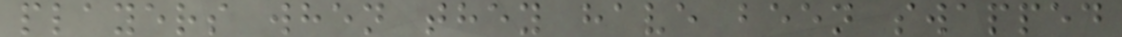players when they have been swapped
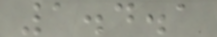1.4.1
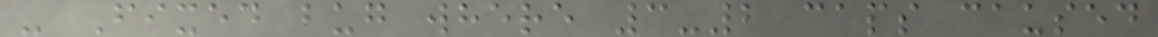- Fixed bug where 3-2 caps caused
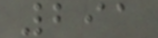291
